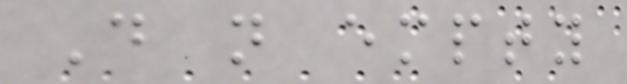Do not empty
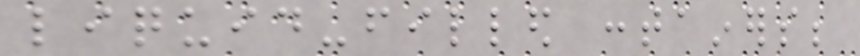liquid-filled containers;
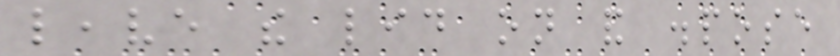leave the lid on and dispose
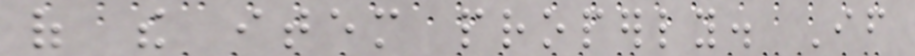of the item properly. If
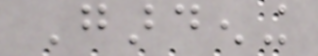Gardening
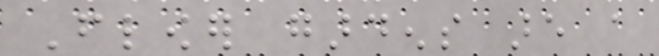Flower gardens are a
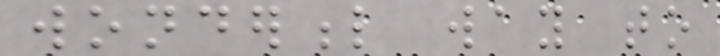wonderful way to
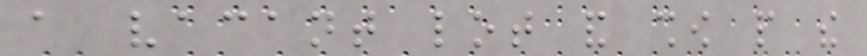a vacant lot and show people the
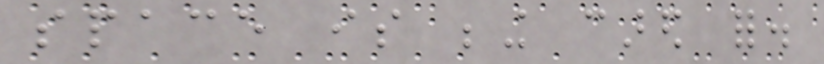space is being cared for.
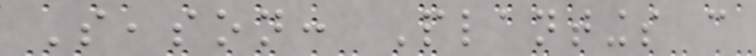Season: Plantings can
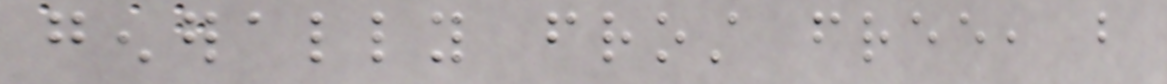generally frost free, but
